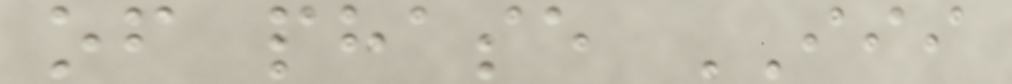of phase III
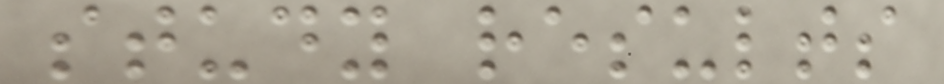study results
